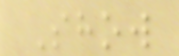Show
